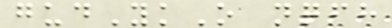gudYkO nqfh
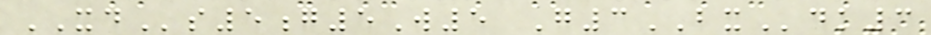XDs5g5W5 G3BXdk3
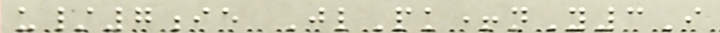u/7ie JlPk+nY3I
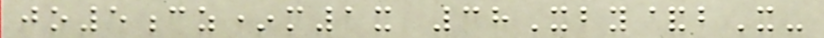jo5cz*m1x 38Xby&bX-
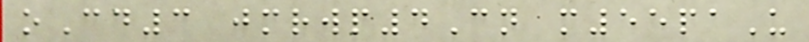oCd3 jmrwp4Cn m55paU
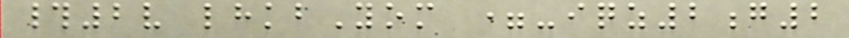#2v lhkbYom =-iqz2g2
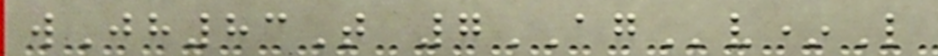wJh83T 7AGv*L
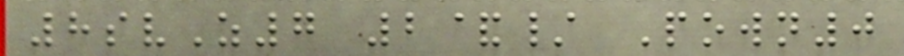8svZ7 2&/ Pown0
